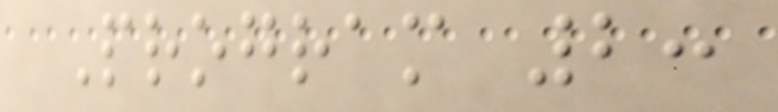Program 2:
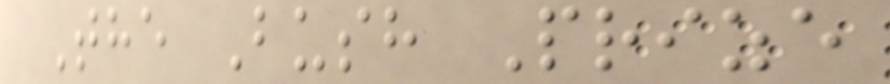The Bush Prize
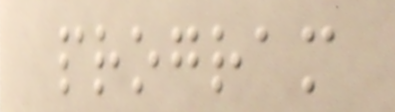program
